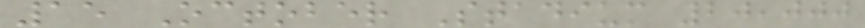15 October Stadium 20,000
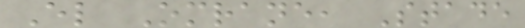El Omrane, Stade
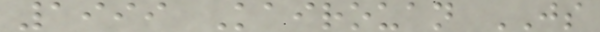1999 Kairouan JS
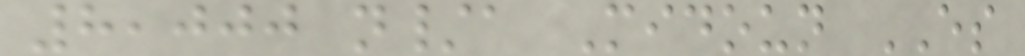8,000 n/a Midoun ES
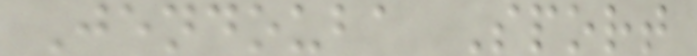Jendouba Sport
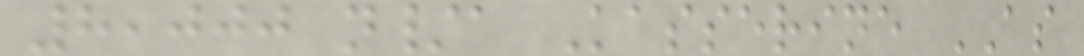8,000 n/a Kasserine AS
